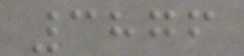3876
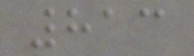813
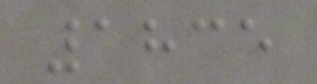1835
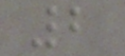2
